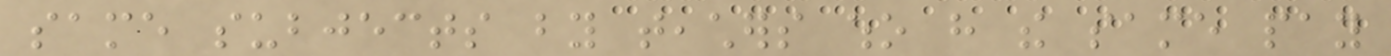same subjects by teachers who have the same pay
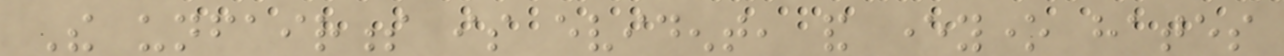The unfairness is evident, and everyone hates
